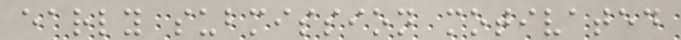early submission motivated
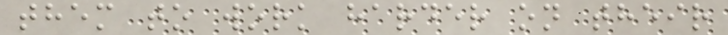them to work harder on their
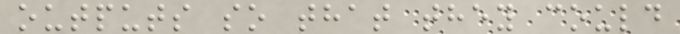outputs so that they could
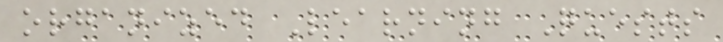organized Learning Quests
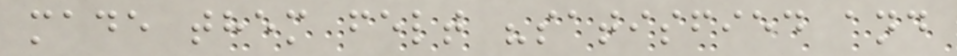made them felt "satisfied and
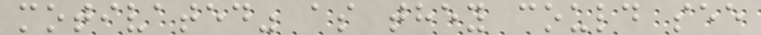motivated" as they could see
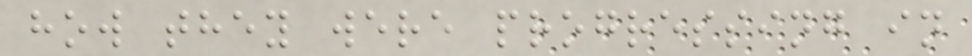how they were progressing in
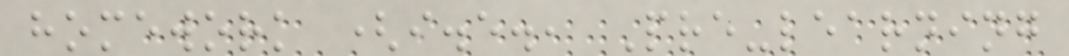homework (i.e., Pre-learning
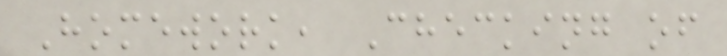Homework, Checking of
